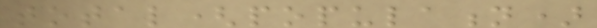total(population)
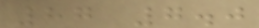87 7.0
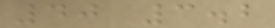40 3.2
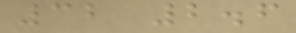32 2.6
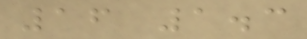16 1.3
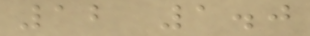12 1.0
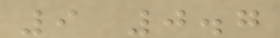9 0.7
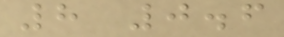8 0.6
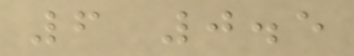6 0.5
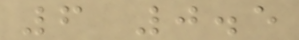6 0.5
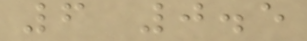6 0.5
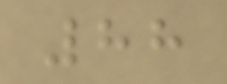88
